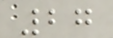27
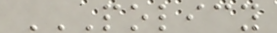POLICY
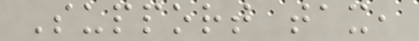Support tax,
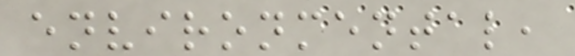environmental,
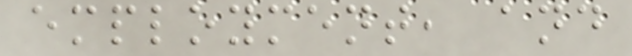employment, and
